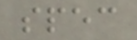spec
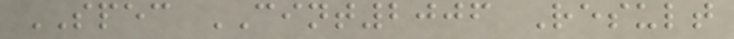SPEC CINT2006 Result
